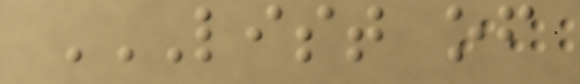LIST OF
